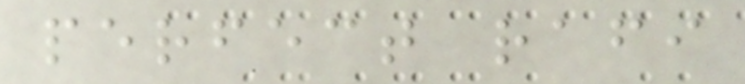perfect rafi
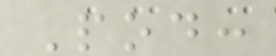Pod:
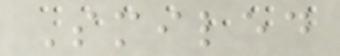Smiled
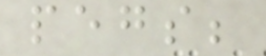pegs;
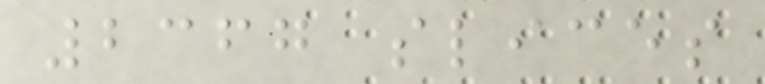2367 slices
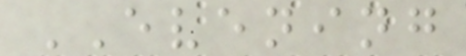EVENING
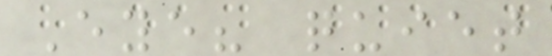Eye? quiet
